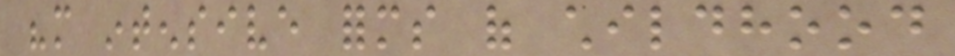"more intensive forms of childhood
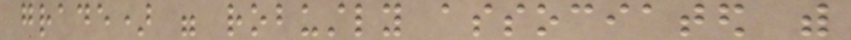grade) were robustly associated with
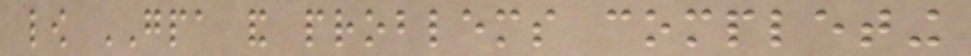low GPA and problems completing
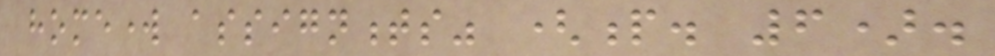homework assignments" (p. 6).
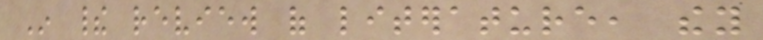In their review of literature, they
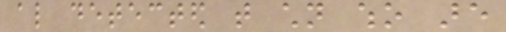also detected that children who are
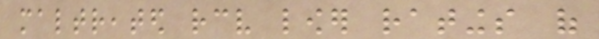maltreated receive lower ratings of
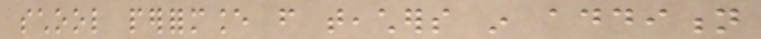school performance from teachers in addition
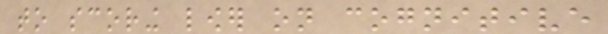to scoring lower on cognitive
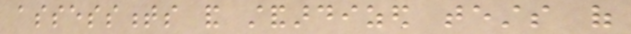assessments and standardized tests of
